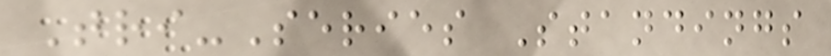Tri-Series Standings
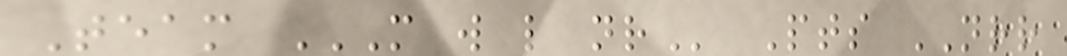Team M W L NR Pts NRR
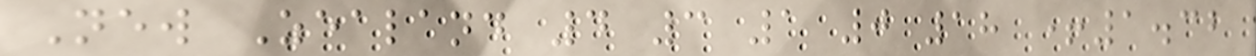New Zealand 4 3 1 0 18 +1.32
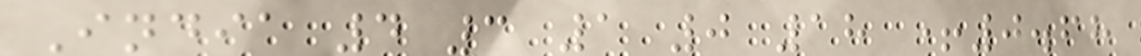India 4 3 1 0 18 +0.68
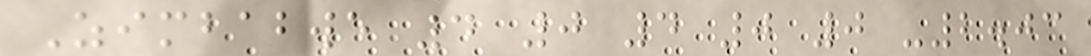Zimbabwe 4 0 4 0 0 -2.03
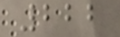222
